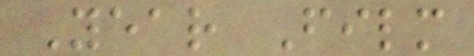Year Film
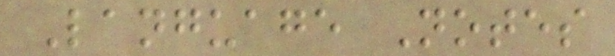Language Notes
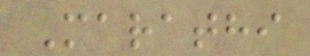Marathi
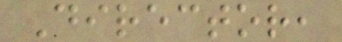Director,
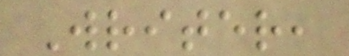Writer,
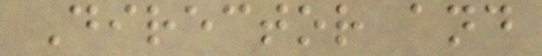Director and
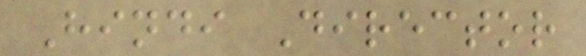Hindi Director
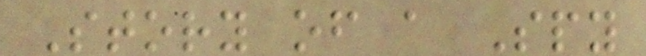Story of a Spy
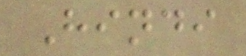Hindi
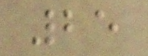25
